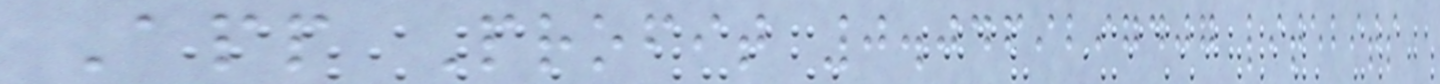App Profit 0.0469297407 litebits
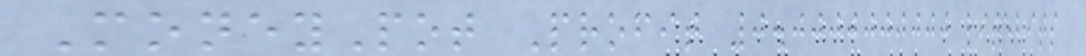MoneyPot Profit 0.0000000000 litebits
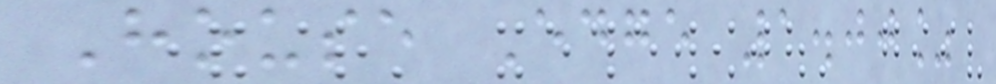House Edge 1.00%
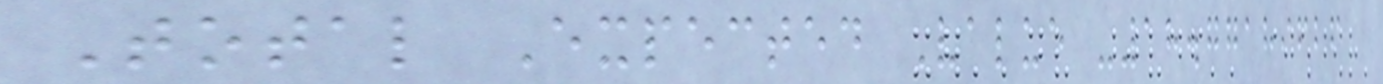Total Expected Value -18.77189626
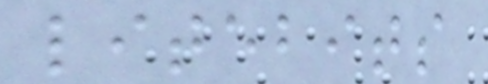litebits
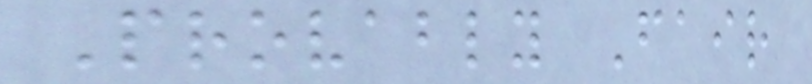Provably Fair
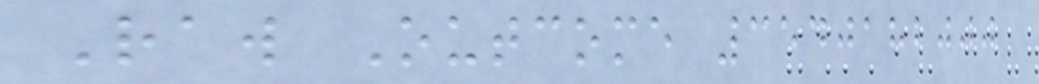Raw Outcome 3540182000
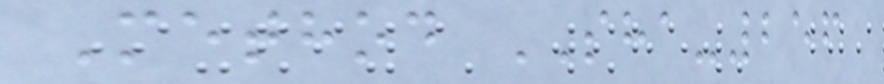Method SHA-256
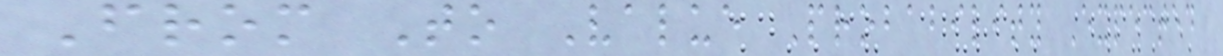From To Value Probability Expected
